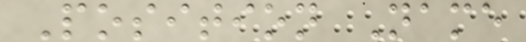Position Name
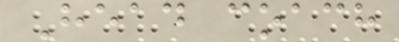Head coach
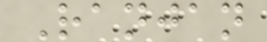Ranjan
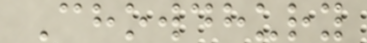Chowdhury
